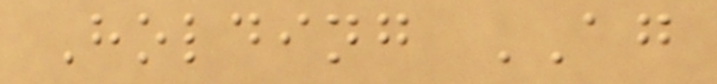Holding AG
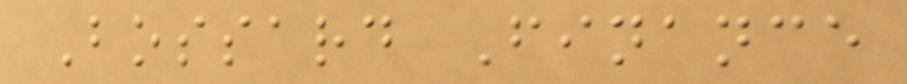Bossard Finance
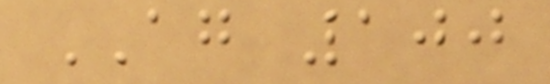AG 100
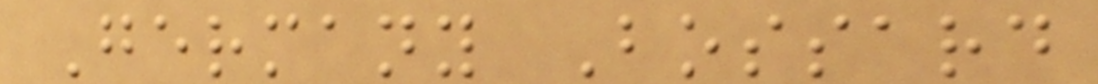Germany Bossard
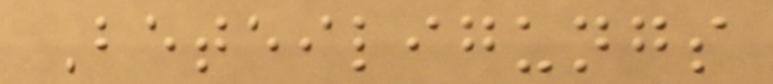Beteiligungs
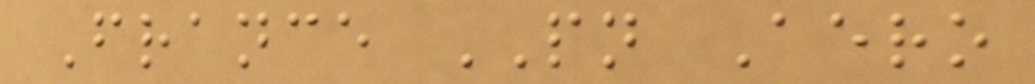France PN Aero
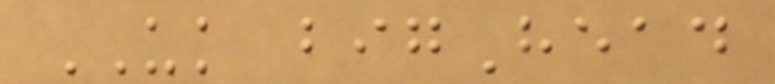UK bigHead
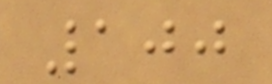100
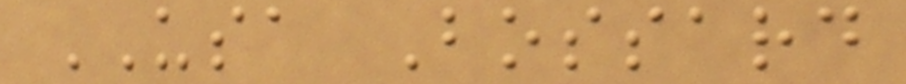USA Bossard
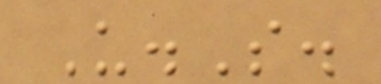U.S.
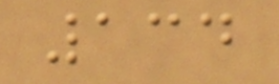134
